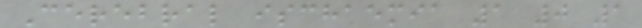Cerebral ischaemia 1 0 1
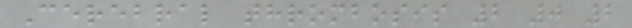Cerebral thrombosis 2 0 2
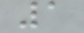1
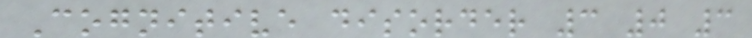Cognitive disorder 3 0 3
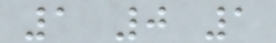1 0 1
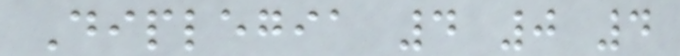Diplegia 4 0 4
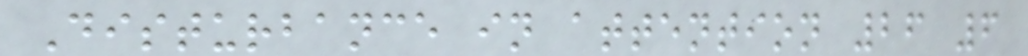Disturbance in attention 26 6
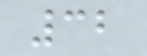32
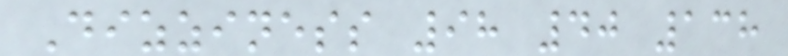Dizziness 98 40 138
